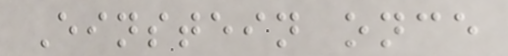Einstein once
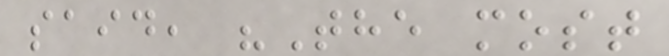said, "The most
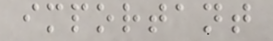important
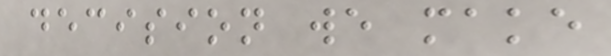decision we make
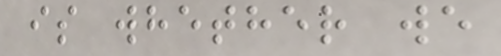is whether we
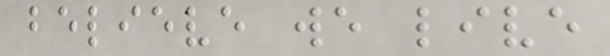believe we live
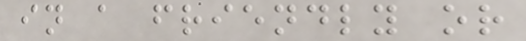in a friendly or
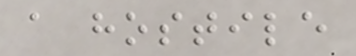a hostile
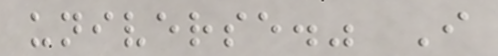universe." I
